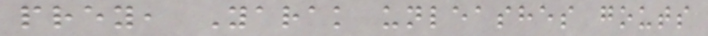prey, Yarak unleashes gouts
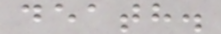death.
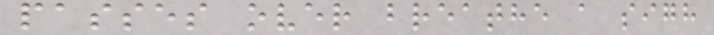passes over breathe a sigh
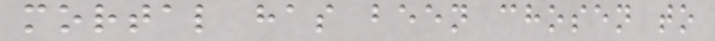mortal has been chosen to
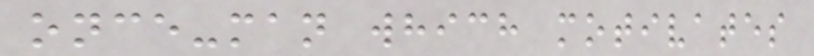once-man which motivates
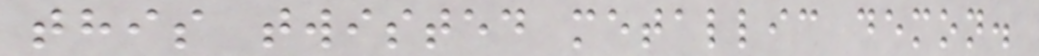this twisted metallic demon.
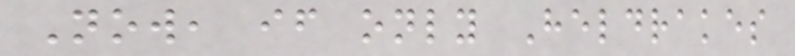Now, if only Heldrakes
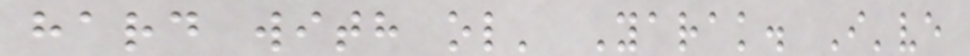hard with ol' Yarak. I've
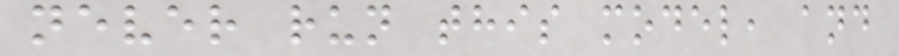never run this model, and
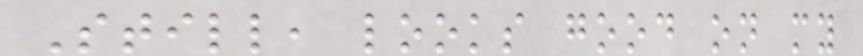Still, looks good on my
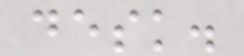desk.
